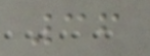36
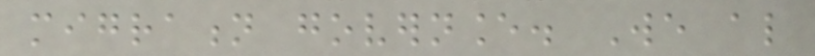migration governance. We also
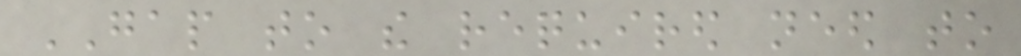GAP to the required need to
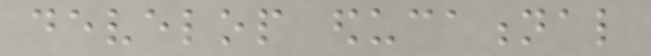develop educational
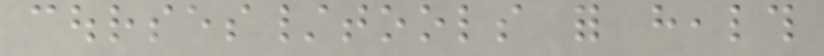courses/tools for health
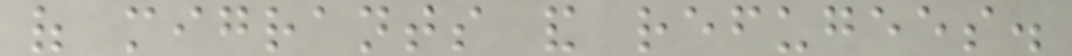of migrants and refugees.
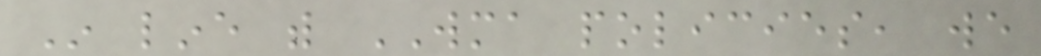In line with WMA policies, we
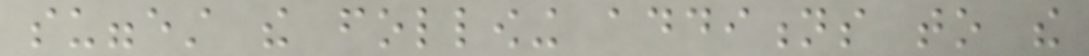suggest the following additions to the
